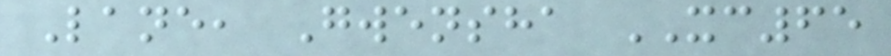Lane, Gwensha XC65
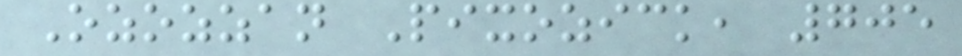Ozozzan Pixozick, 705
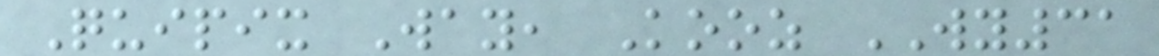Quipix Way, Kooz WY31
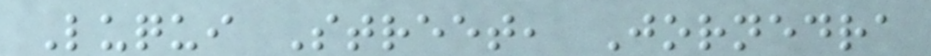Luqui Street, Jornedra
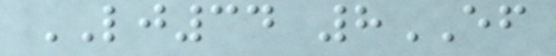LJ34 8EF
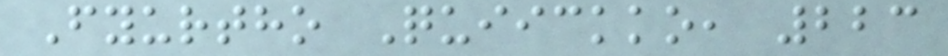Fyurtho Quiickko, 223
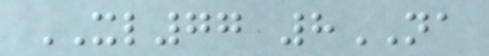XL77 8NA
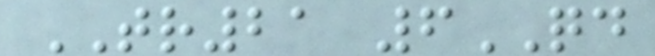TR21 6QD
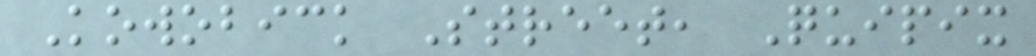Kowobick Street, Quipix
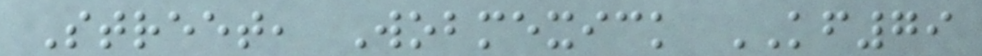Street, Wobmexick KF79
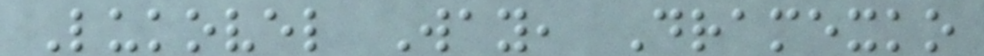Lukovel Way, Dramexko
